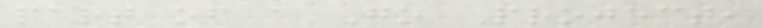part of a Go Project,
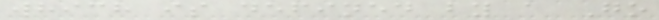which is defined by a Go
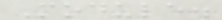Module.
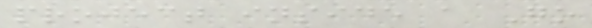project inside a Go
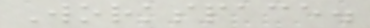Workspace.
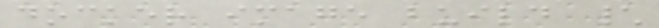docker image build \
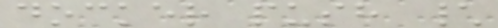docker push \
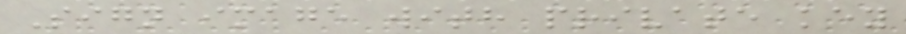Sign image with private key
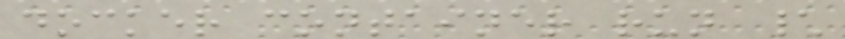docker container run \
